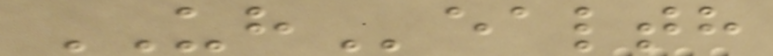UHealth
